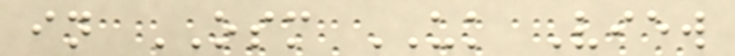in OSM UK View
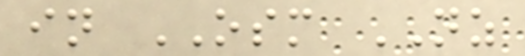in OSM NZ
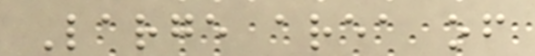Large area of
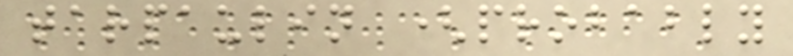tarpaulin (probably
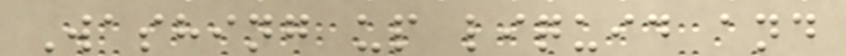Washing up liquid and
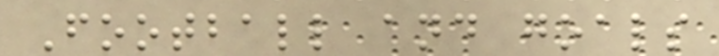Football and goals
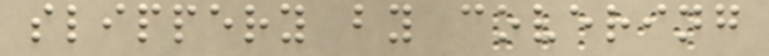slippery by covering
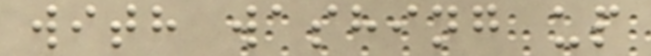with washing up
